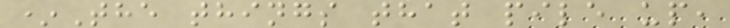*The things that pile up,
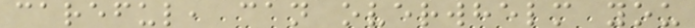careful, can overwhelm you
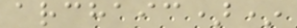archaic)*
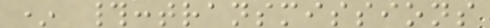* #:transmissions
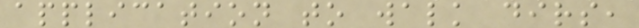application to walk dirs,
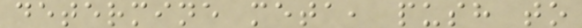determine meta, push to
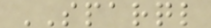SPARQL
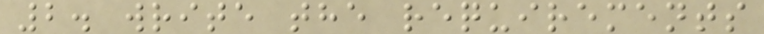2. write the requirements
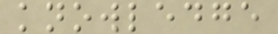knowledge
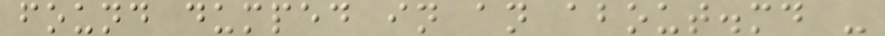found dumped in an about.md -
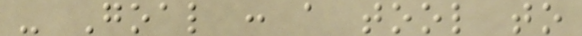- Goal : a tool to
